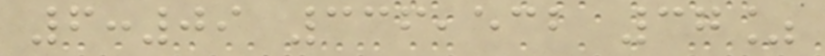6:09 336,532 37%
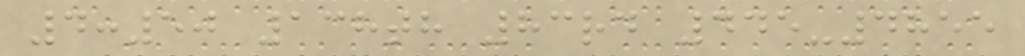4:50 138th 83rd 445-4855
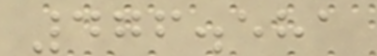476.581
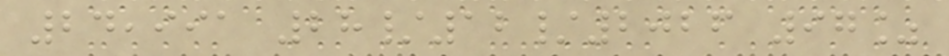24,991 28/12/2026 97%
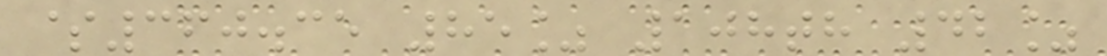$360.35 85% 108th 42%
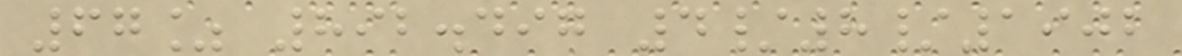67% 892.497 4/8/1902
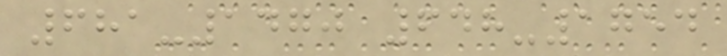681-1470 648-1754
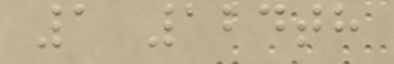1 124th
